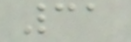31
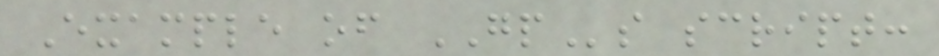Example of GPs script:
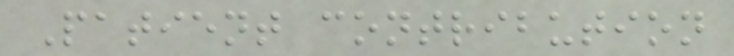Patient contribution
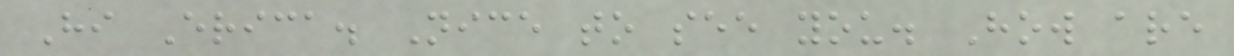Hi Erica. Nice to see you. How are
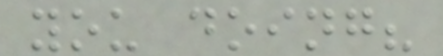you doing?
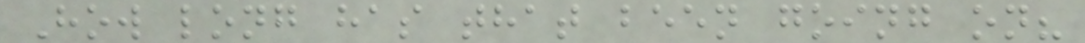How long has that been going on?
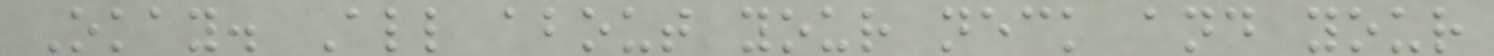Okay. All about your neck and your
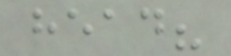head?
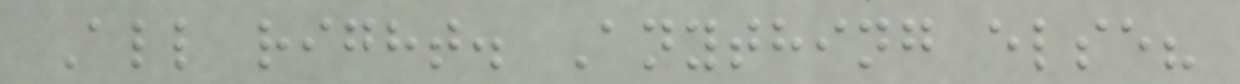All right. Anything else?
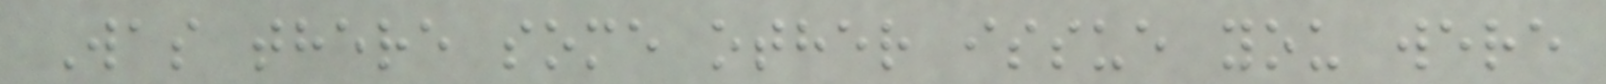Was there some other issue you were
